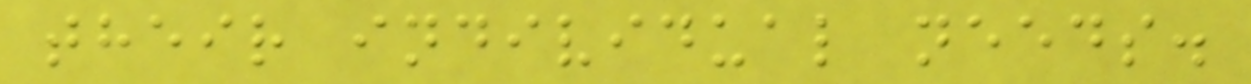their individual needs.
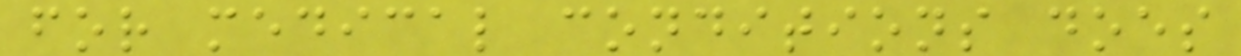for medical conditions does
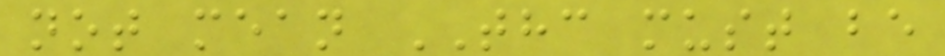not mean THC must be
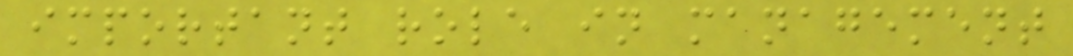important role in management
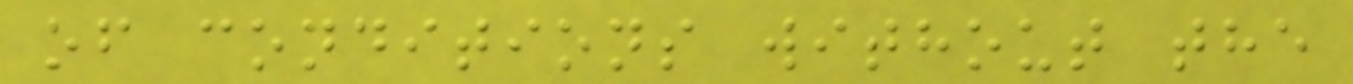of conditions without the
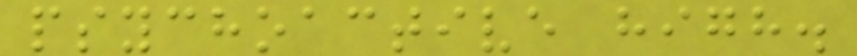psychoactive high.
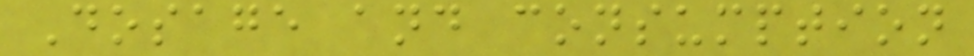Dosage and consumption
